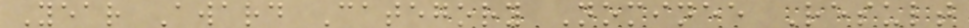Year Award Category Nominee Result
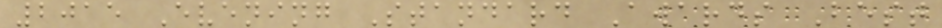2015 Evening Standard Awards Best
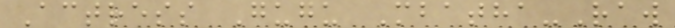Actress Gugu Mbatha-Raw
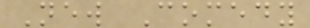New Comedy
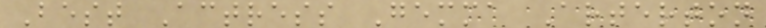Best Actress Gemma Arterton
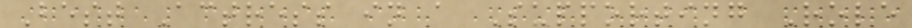Best Actress in a Supporting Role
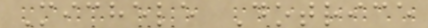Michele Dotrice
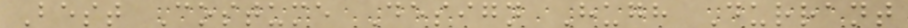Best Costume Design Hugh Durrant
